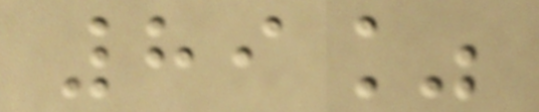89%
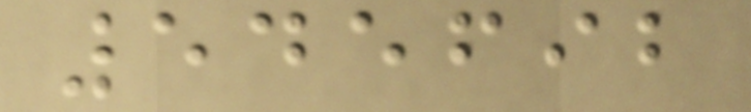545692
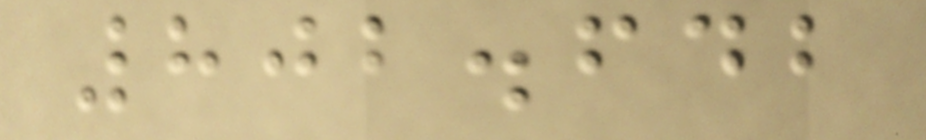802.642
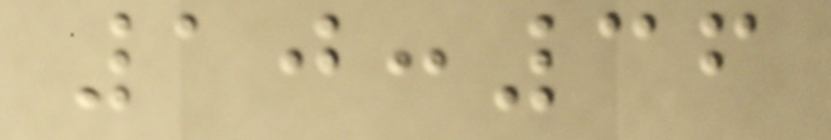10:36
